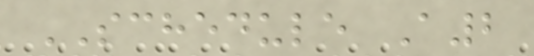SCHEDULE A2
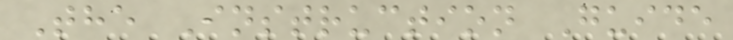The Instruction Guide
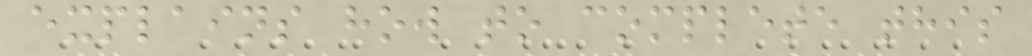explains how to complete this
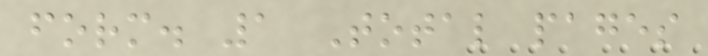form. 1 Total pages
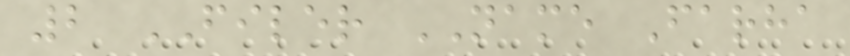2 FILER NAME Farha
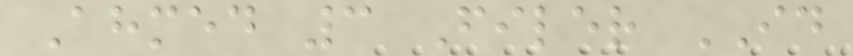Ahmed 3 Filer ID
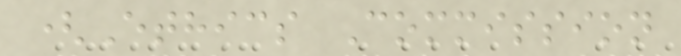(Ethics Commission
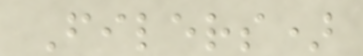Filers)
